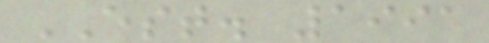EST. 1991
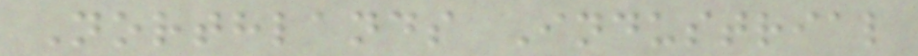Northlands Industrial
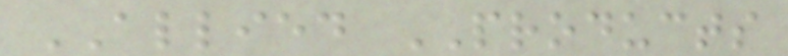ALLIED PRODUCTS
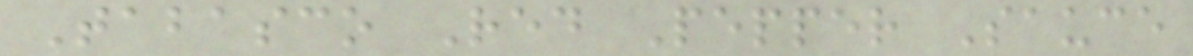Tabasco Red Pepper Sauce
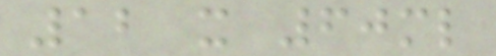12 x 60ml
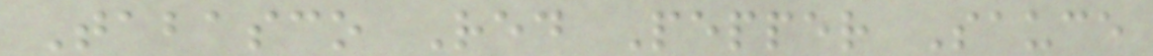Tabasco Red Pepper Sauce
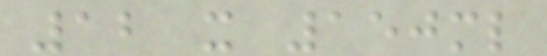12 x 150ml
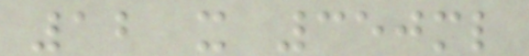12 x 350ml
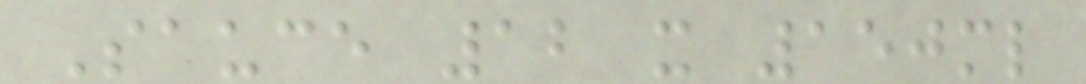Sauce 12 x 150ml
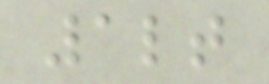1lt
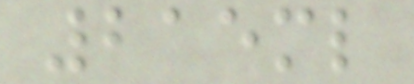215ml
